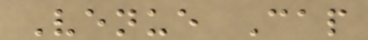Venue Cap
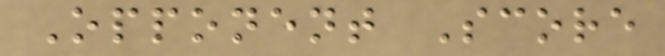Opponent Score
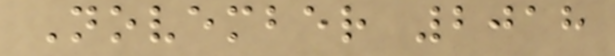November 2018
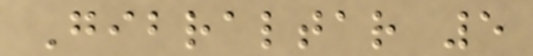Gibraltar 5
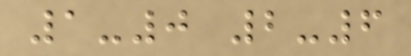1-0 2-6
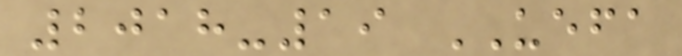2018-19 UEFA
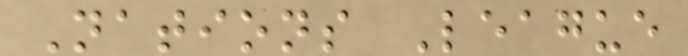Nations League
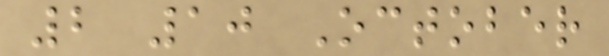2 10 October
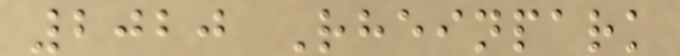2020 Rheinpark
